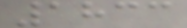1833
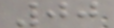00
